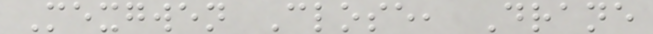Mexgwen Close, Drane
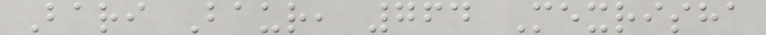Bari Baur, 764 Mexrisha
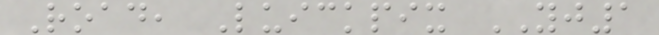Road, Luickpix YJ1
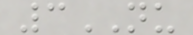3NU
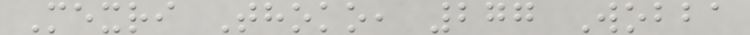Mexri Thoko, 277 Wobba
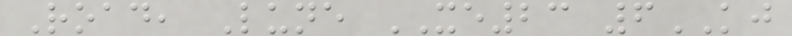Road, Lune XE23 6KJ
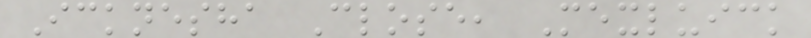Icknesha Close, Mexluick
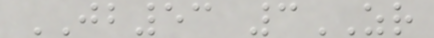JB53 3ZR
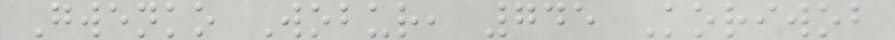Gwenko Wobur, 745 Koriwob
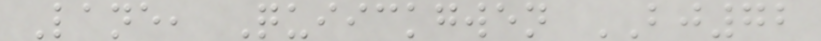Lane, Quiickgwen BJ72
